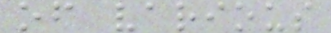of various
